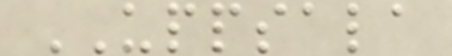UPPSALA
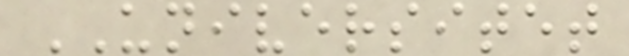UNIVERSITET
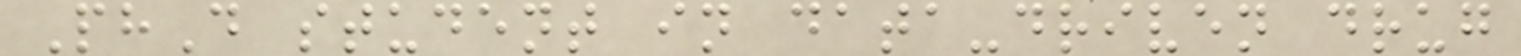PhD student in data-driven drug
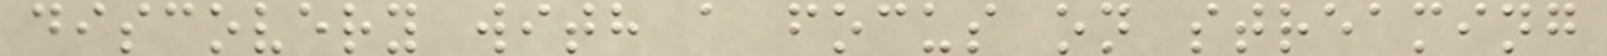discovery with a focus on streaming
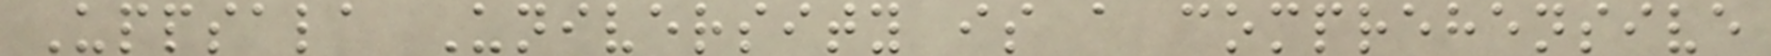Uppsala University is a comprehensive
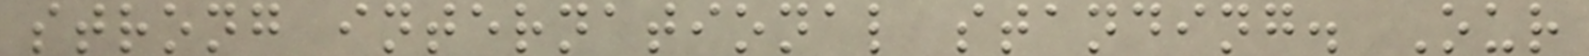strong international standing. Our
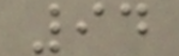94
